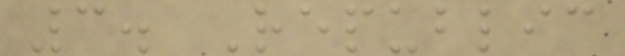3. Republic
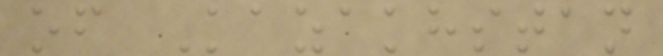of Kazakhstan
